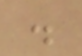.
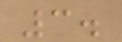3.
